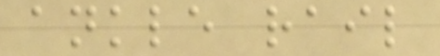ankle rail
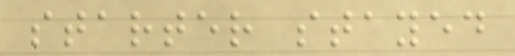starter stayed
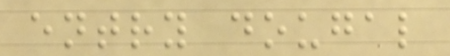entry dougal
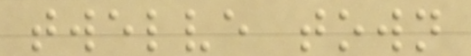twelve town
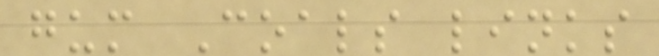gum Coals links
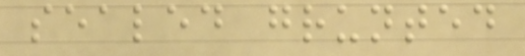sealed grunted
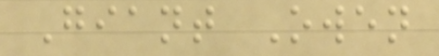Giant Owen
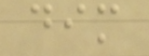dim
